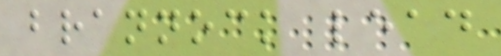brannock lead
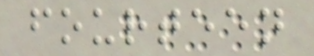fourteen
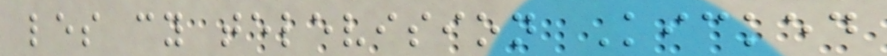les cy television Kicked
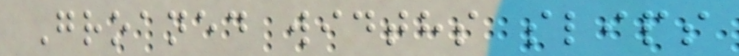Groaned widths slips
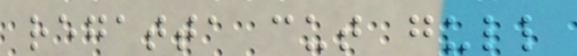regatta cut gull
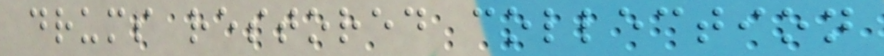drums restored collection
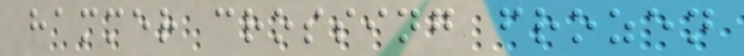hammer crossing frozen
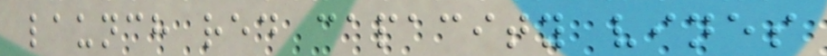launch red capacity vines
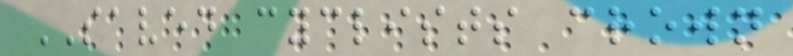SAVED cyclists crown
